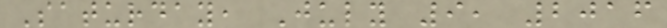Saturday, July 9, 2016
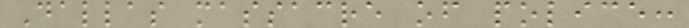Dallas massacre of police:
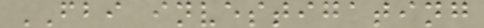FBI investigating
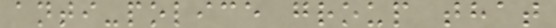anti-police group that
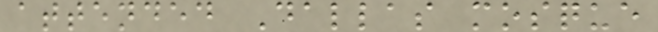attended Dallas mosque
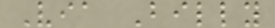Via Billy
